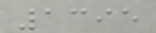1395
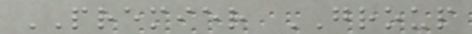PREMIER GROUP
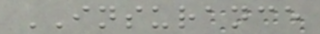INSURANCE
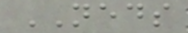NEDS
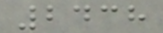2438
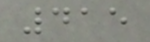415
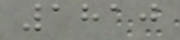1810
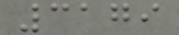3179
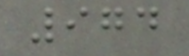974
